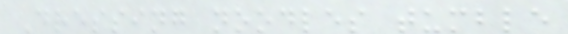Dressing noodles tumble
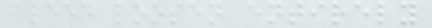bleed loosen entirely
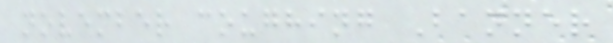november coughing Banner
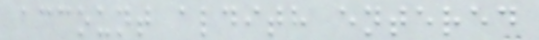account aldith entered
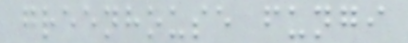greenhouse fungi
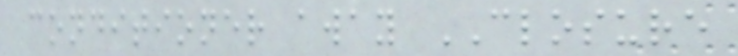conditioner away CLOSURE
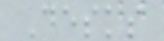Desks
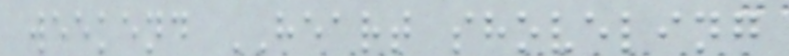weekend HEART shoveling
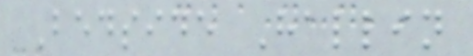Bedside Hallin
